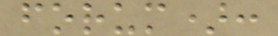forum):
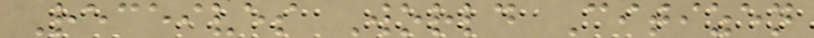Receives World Citizen
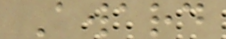Award
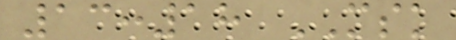13:18 MSK
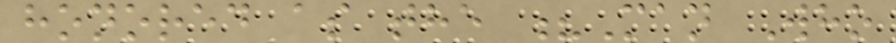honored as the ?Man Who
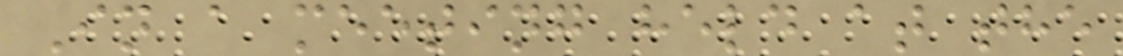In a meeting held at the
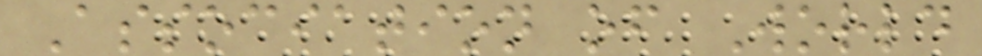Association of World
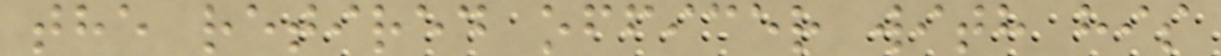the retired officer with his
